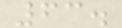63.
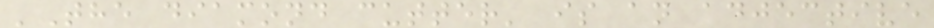'The diamond cutter' is an adjective
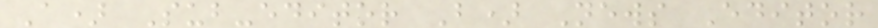A) Sub-editor B) News Editor
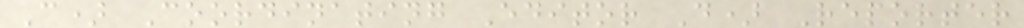C) Coordinating Editor D) Reporter
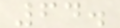64.
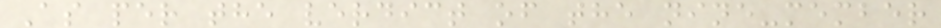As per the verdict of the nine-member
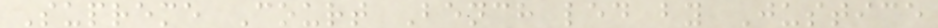Supreme Court Bench led by Justice
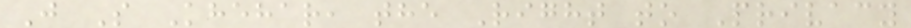J S Khehar, the Right to Privacy
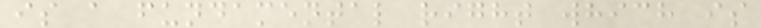is a fundamental right which is
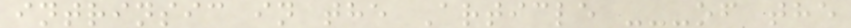intrinsic in the Article ---of the
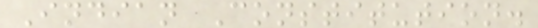Indian Constitution.
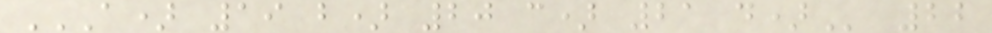A) 19 B) 20 C) 21 D) 22
